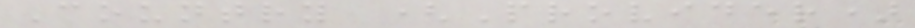Country (Provider)
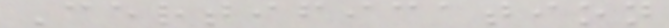Certification
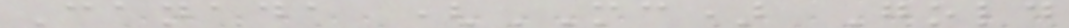Canada (MC) Gold
